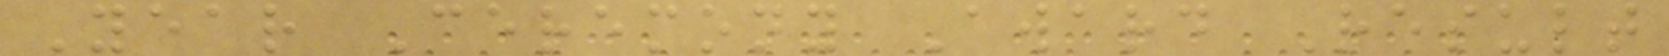Year Ceremony Award Result
